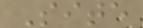Site
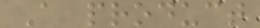A product
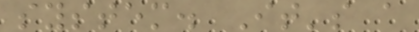system. It's a
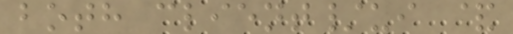both client/ui &
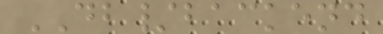DB/backend
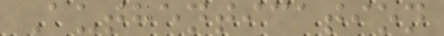Authentication
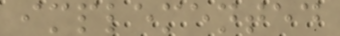implemented
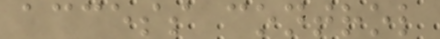access control
